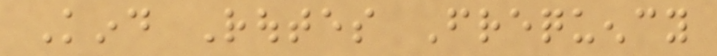Kind Routes Frequency
